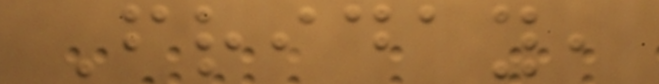Friday,
